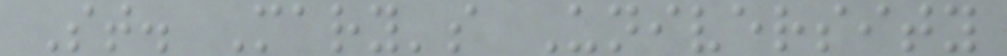St. Mary's University
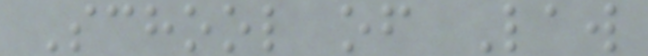School of Law
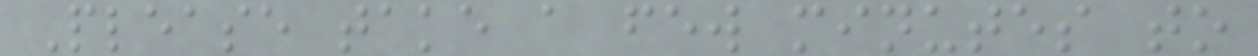Please take a few minutes to
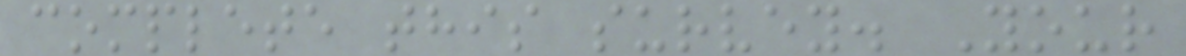complete this survey. Your
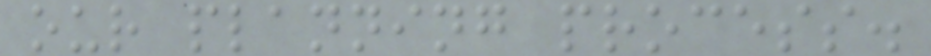our planning process.
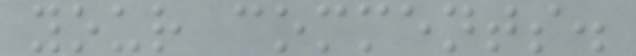your comments.
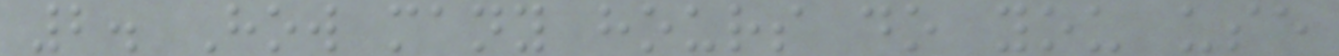2. How many hours do you use
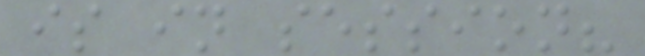is in session?
